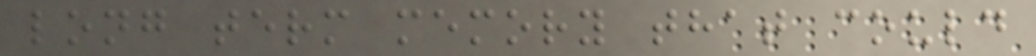long term memory that could
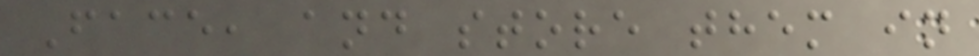Face, and store them in
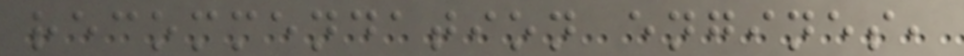recommendation engines,
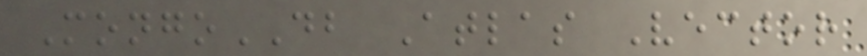MongoDB Atlas Vector
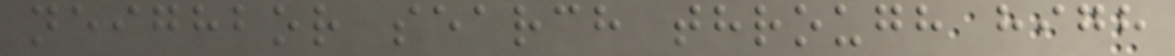neighbor search through high
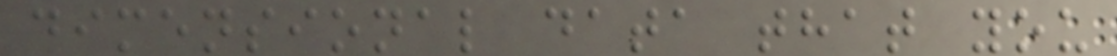dimensional data that you
